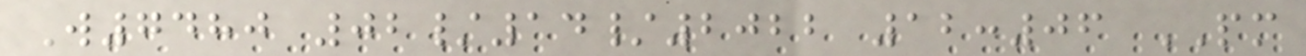W7480 02/14/2022 12:06 PM
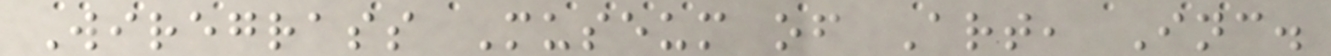Wiregrass Museum of Art, Inc.
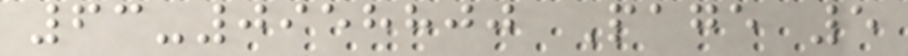63-0958800 Page 5
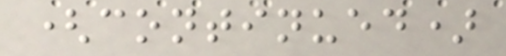(continued)
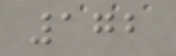172
